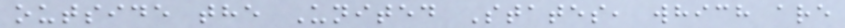outside the United States, which are
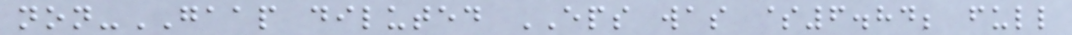non-GAAP diluted EPS was $6.84; full
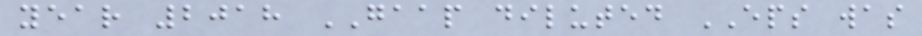year 2018 GAAP diluted EPS was
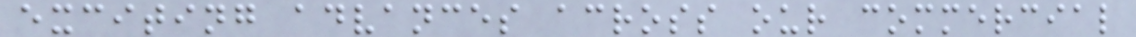exciting advances across our commercial
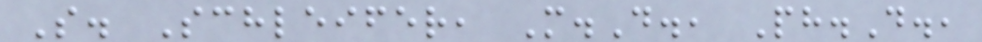S. Schleifer, M.D., Ph.D.,
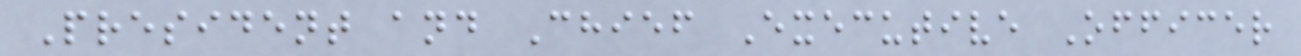President and Chief Executive Officer
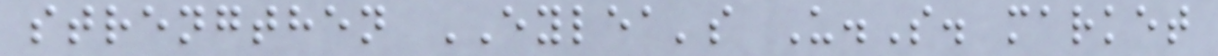strengthen EYLEA's U.S. market
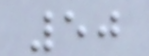50
